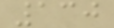130
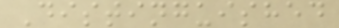Distinguished
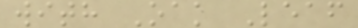with Oak Leaf
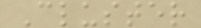Cluster
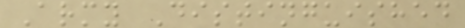Army Distinguished
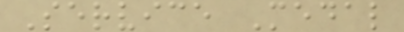Service Medal
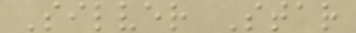Silver Star
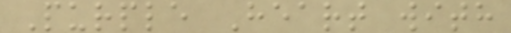Purple Heart with
